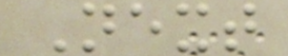Next
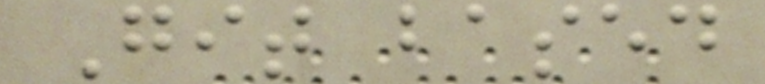Git based
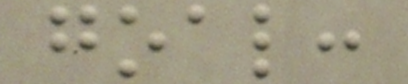goal:
